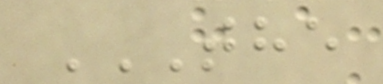THE
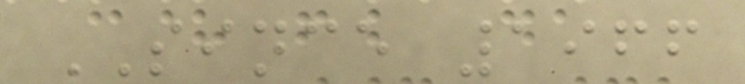SINCE 1966
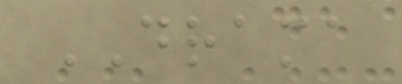DRAMA
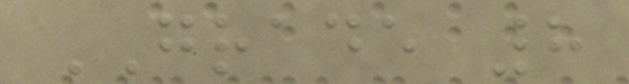GRADE 8
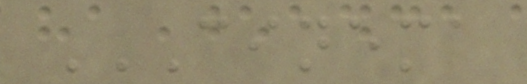CINEMA
